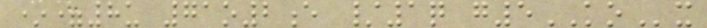*=8u 71o2e /1q g5KOx
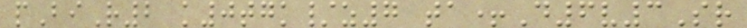pBiR2 k0tgk/z7 ta+D6v3Sr
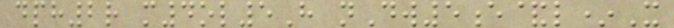dph2r m4ol5H nDw5e&l*X
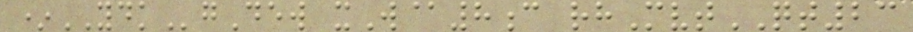*YDKgDew xW@8c rhMvtQT23
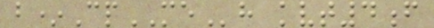b*CpMEh kvt4f
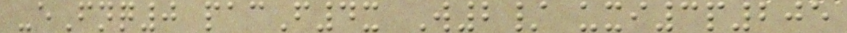-eFnq0 pacF4x W2/ uxi3p205
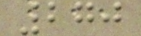270
